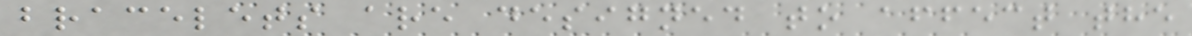bracelets are designed to affect the
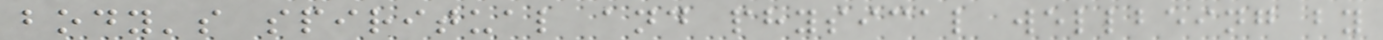body's spiritual and physical wellbeing by
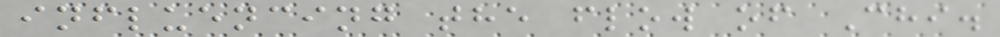influencing the flow of Chi.
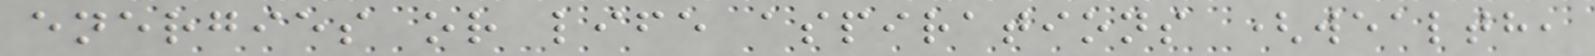energies or life aspirations (wealth,
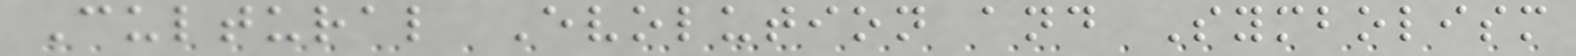Cultural Evolution and Symbolism
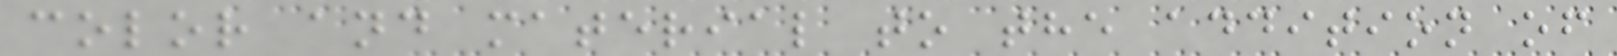color and material to the addition of
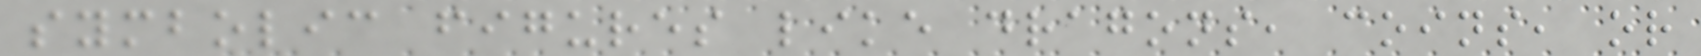symbolic figures like dragons, coins, or
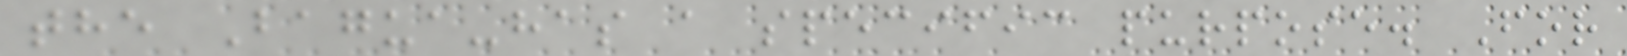the Bagua-has a specific purpose. For
